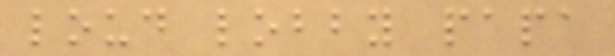loud lobby papa
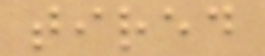tired
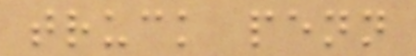truck penn
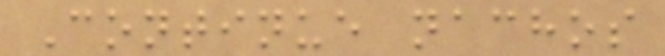Continue nachos
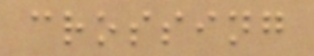crossing
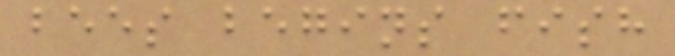bees begins fish
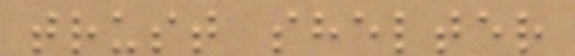trust shelter
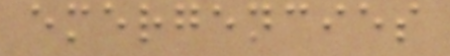emergencies
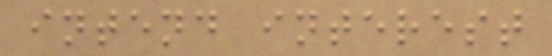intend interest
